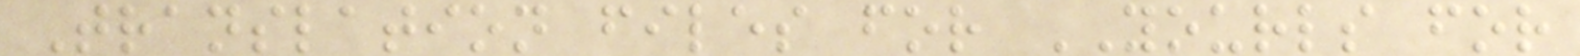Translation files for YOURLS for
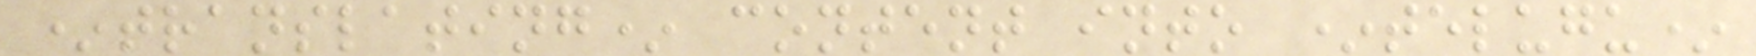*translating* content into *telugu*
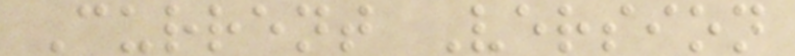Current Version
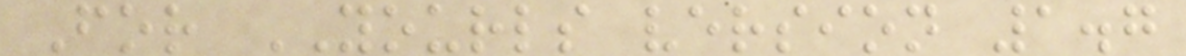For YOURLS version 1.7
